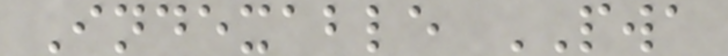Indexable PWA
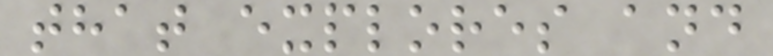that explores and
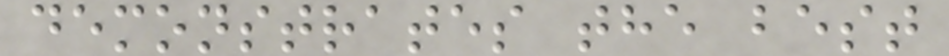demonstrates the best
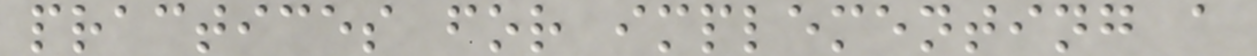practices for implementing a
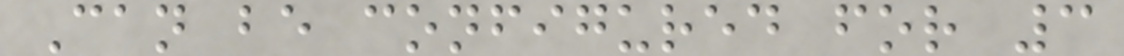Can be configured for 3
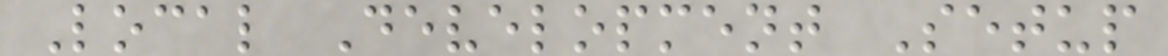Local Development Setup
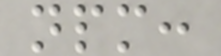npm:
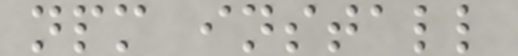npm install
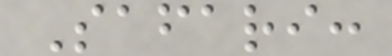Safari:
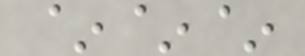~~~
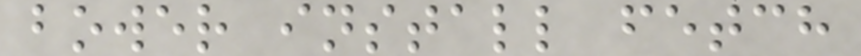bower install fetch
